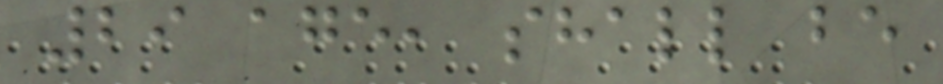29 age, shall be
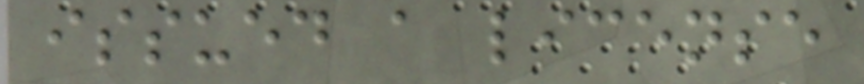issued a license
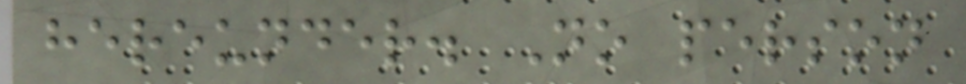hereunder. No person
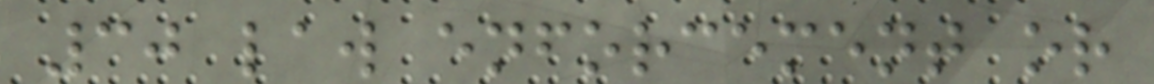30 law enforcement or
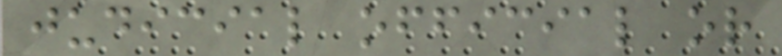judicial official or
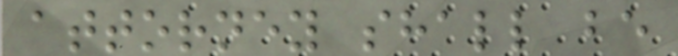attorney shall be
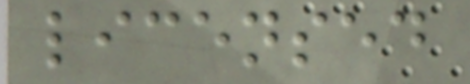licensed
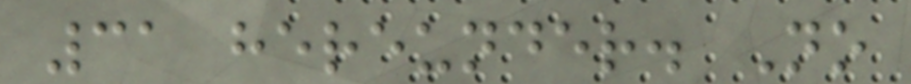31 hereunder. No
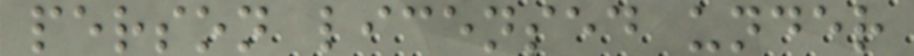person licensed under
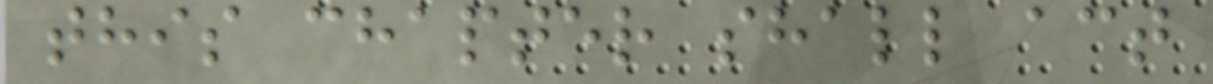this chapter shall act
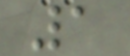1
